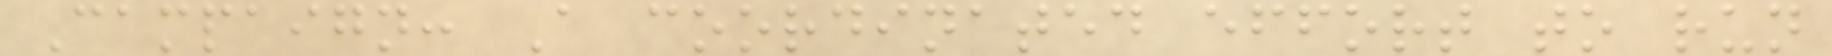Campaign: A coordinated effort to run
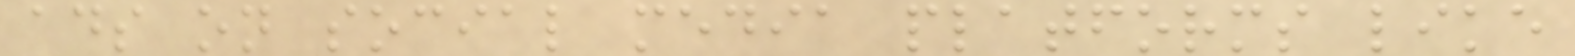ads on social media platforms like
